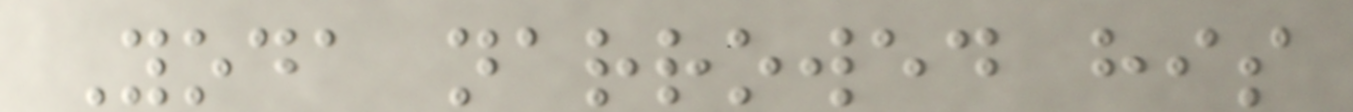Yoda narrowed his
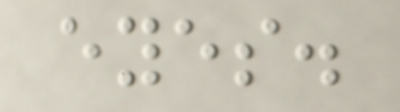eyes.
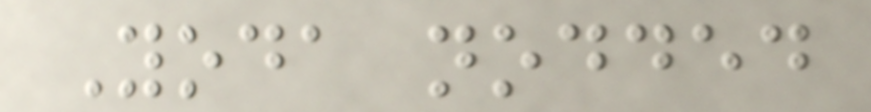Yoda nodded
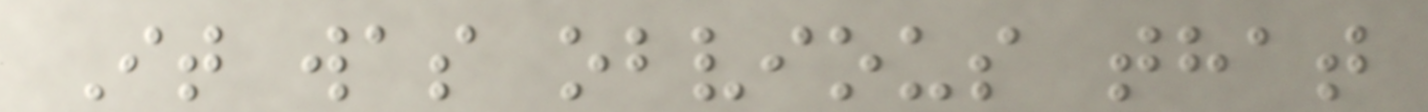It was obvious that
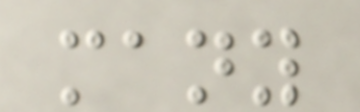many
